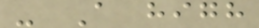- A high
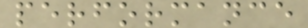performance
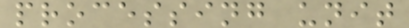processing unit
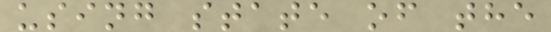using state of the
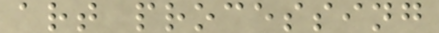art processing
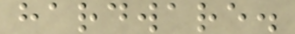hardware.
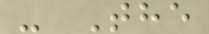- The
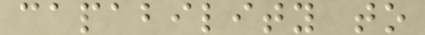capability to
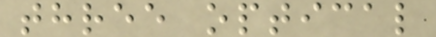three optical
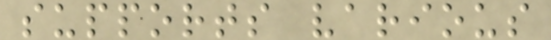supports various
